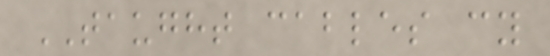TAUGHT cables cy
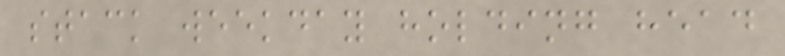stack weekday holding head
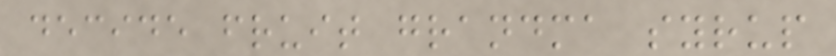decide fruit grandma syrup
